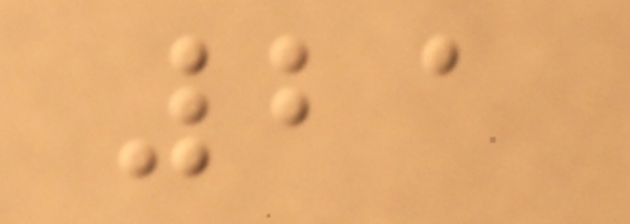21
